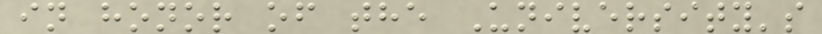in honor of the University's
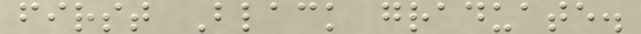first Black graduate.
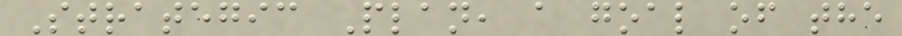Strategic Plan, a goal of the
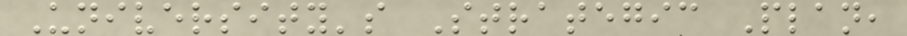University's Strategic Plan,
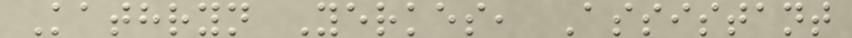Kathryn Yerkes, Assistant
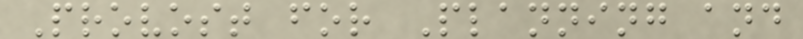Provost for Planning and
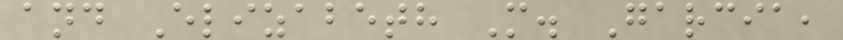and Elizabeth M. Garcia,
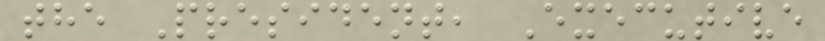the President, Executive
